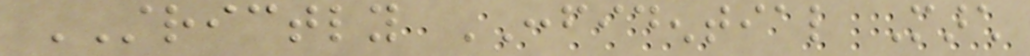STRICTLY CONFIDENTIAL March
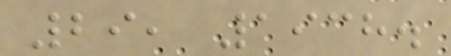29, 1938.
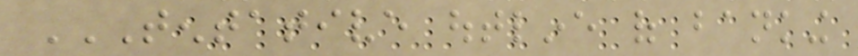TENTATIVE OUTLINE OF BANKING
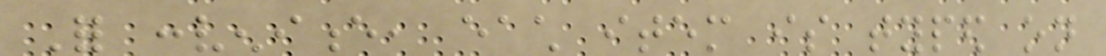For convenience, each item is typed on
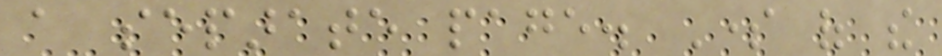a separate page. Some of the
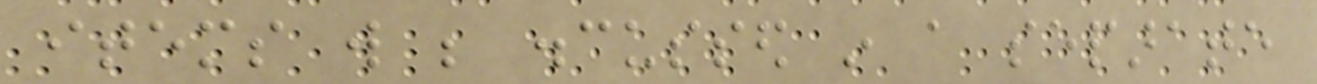items will be discussed in a separate
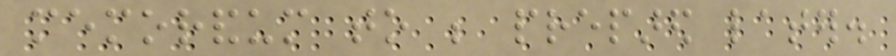memorandum to be prepared later.
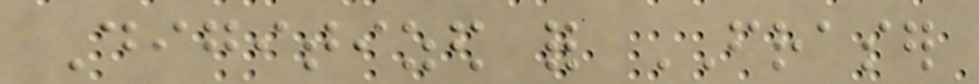Digitized for FRASER
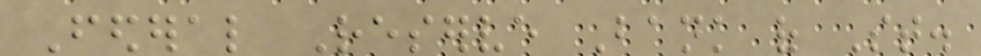Federal Reserve Bank of St.
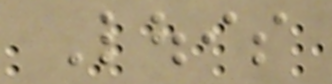Louis
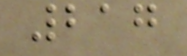217
